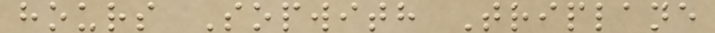hours Sopwith Triplane
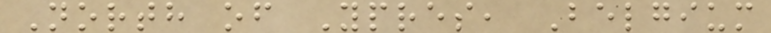North of Ypres, Belgium
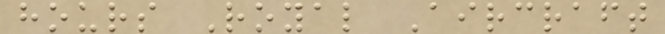hours Royal Aircraft
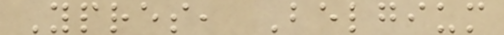Ypres, Belgium
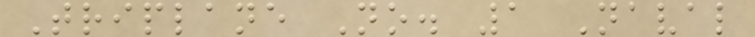Triplane No. 1 Naval
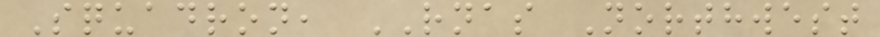Squadron, RNAS Northwest
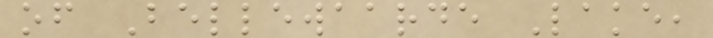of Bellewaarde Lake,
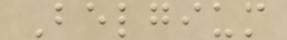Belgium
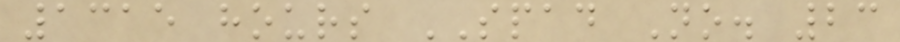1315 hours SPAD No. 23
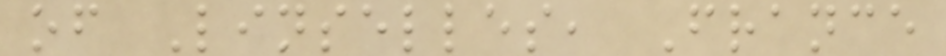of Linselles, France
